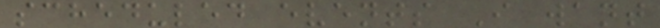scheduled events I want
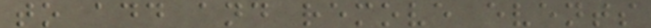to add and remove events
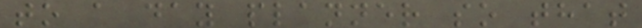to a day planner so that
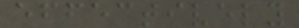effectively
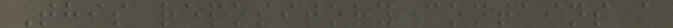This repository contains a
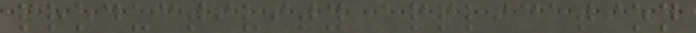productivity application
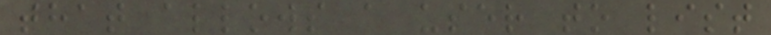that allows a user to list
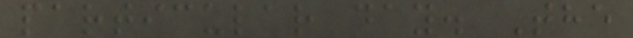particular day. The
